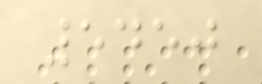5450
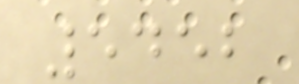5452
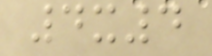4x4
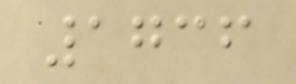1736
